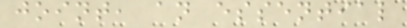joint, an essential
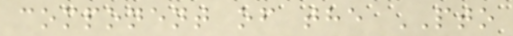component of the PTO
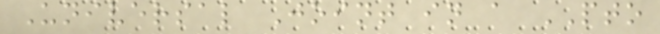Universal Joint in a PTO
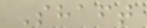Shaft
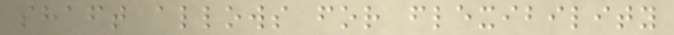shaft allows for flexibility
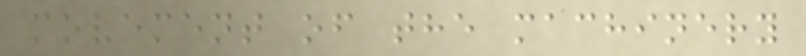movement of the machinery
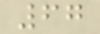67
